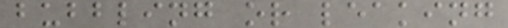bubbling or leaking
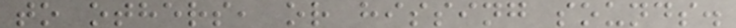to others, or hissing sounds.
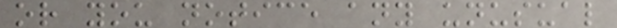or you notice any unusual
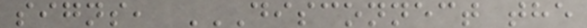signs, DISCONNECT THE
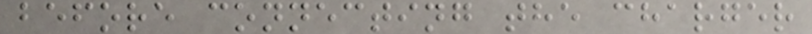before connecting the charger
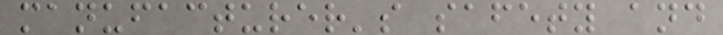manufacturer's safety and
